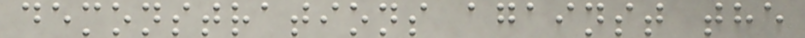demonstrations against the
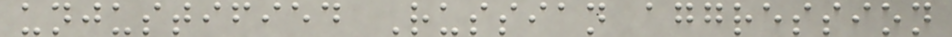unjustified Russian aggression
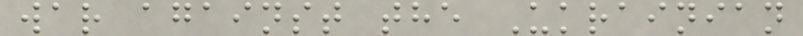war against the Ukrainian
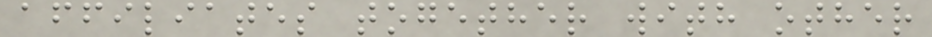affiliates together with other
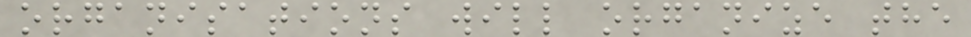organisations will organize the
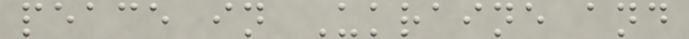peace in Ukraine and
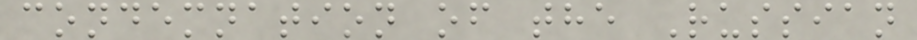condemnation of the Russian
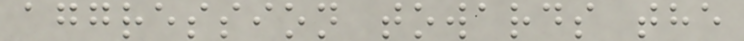aggression towards the
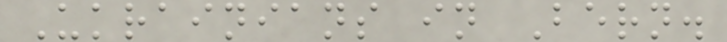Ukrainians in Bern.
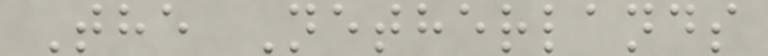The Netherlands
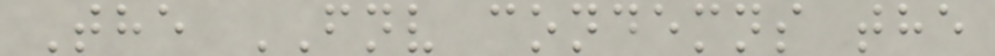The FNV condemns the
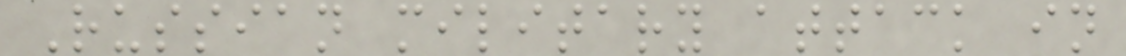Russian military attack in
